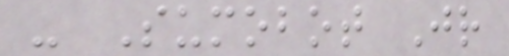- Sumobot Jr
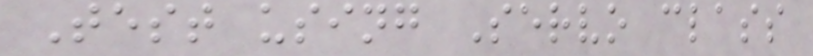Test using Servo class
